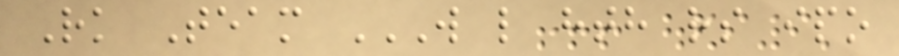Rk Team W L HTH RS IPO
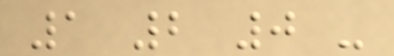1 2 0 -
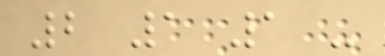2 1 1 -
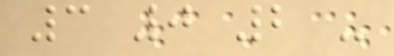3 0 2 -
